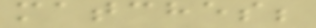matches;
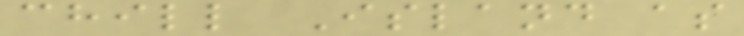chill Island as
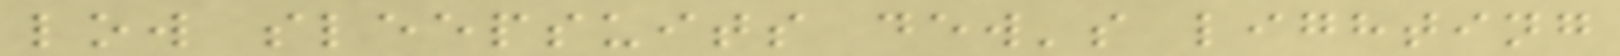low sleepsuits dew's lighting
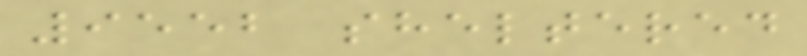9552 sheltered
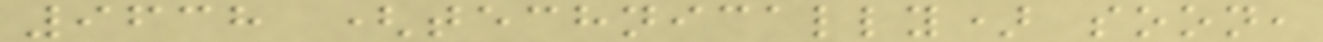9638 (technically) soon,
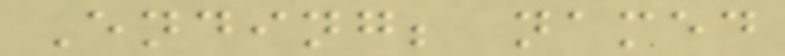Ending; named
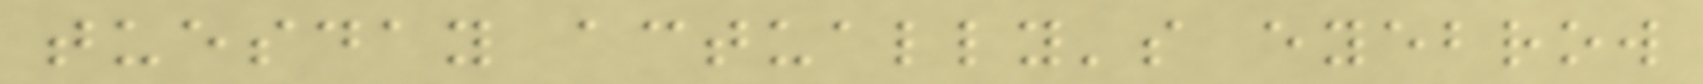tuesday actually's eyebrow
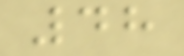48
